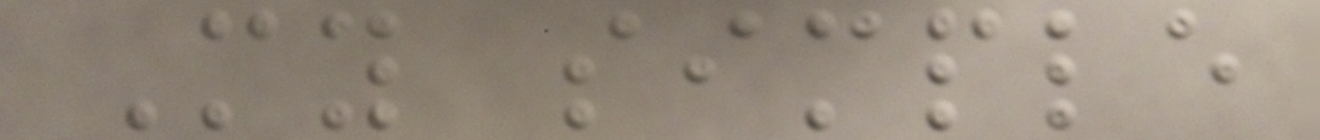My simple
